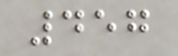457
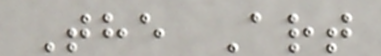The Art
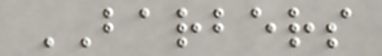BARBERS
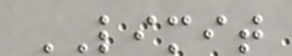LIMIT
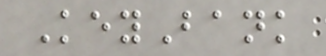KeyBank
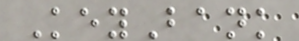KeyBank
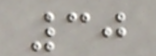30
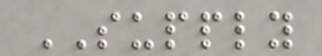SUPPLY
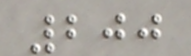200
